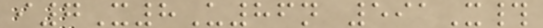i7X8U86n 591X#
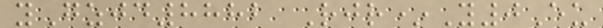yGzjd8882 Rjr*Y0Eu
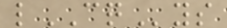lCQys
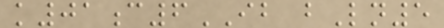k01c6IB bLn5
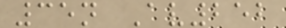35n Av252
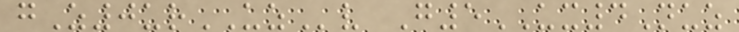gZ0urUZv G5UX4Nuz
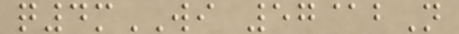q4mWI 57@bN
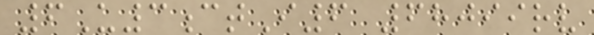6U3ctI6 68099rv
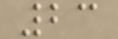23
